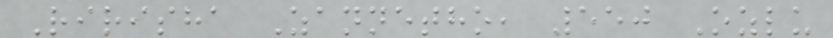Ririsha Zannetho, 550 Ozlu
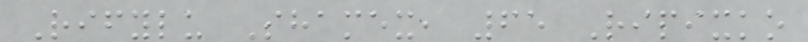Rifylu Shamex, 65 Ripixko
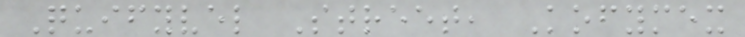Quifyvel Street, Kofymex
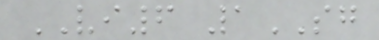VI6 1SG
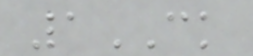1CK
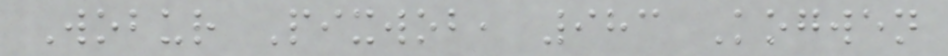Wobur Pixwob, 983 Kogwen
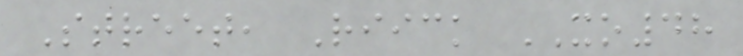Street, Riick XO48
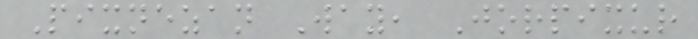Pixnezan Way, Jorpixur
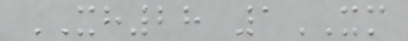XH28 1XM
